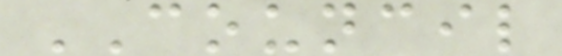COUNCIL
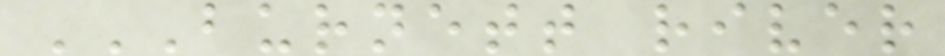BURNETT RIVER
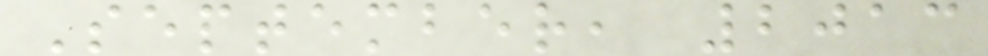September, 2013
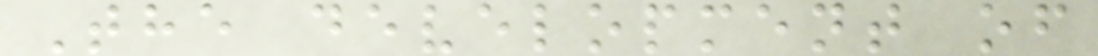The development of
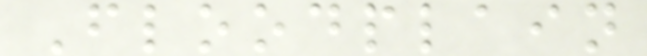Floodplain
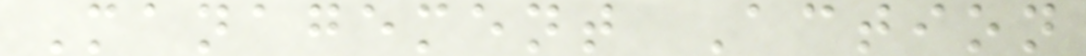Management Action
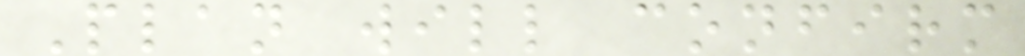Plan will confirm
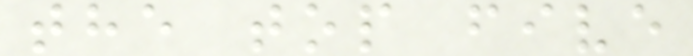the top five
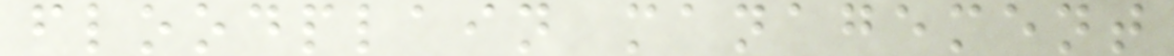floodplain management
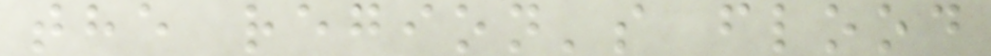the region's flood
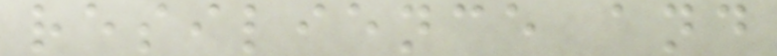resilience and
